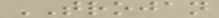TROJAN
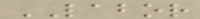LABOR
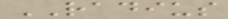RADIUS
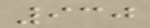930
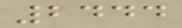2444
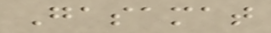Gasamat
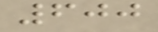600
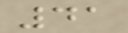41
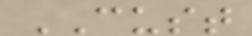CUST
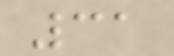31
